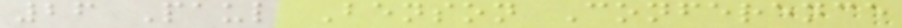26 Paul Benson Conference
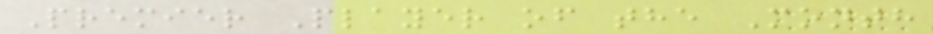Premier Player of the Month
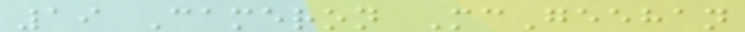19 Cameron McGeehan
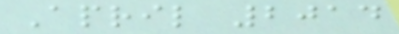April 2014
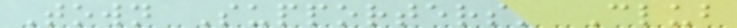Town Supporters' Club
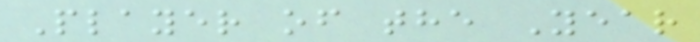Player of the Year
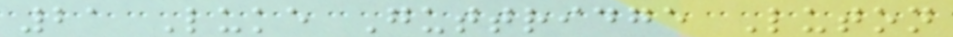21 Luke Guttridge Luton
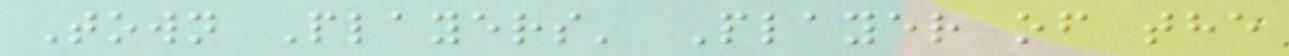Town Players' Player of the
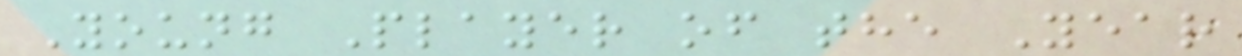Young Player of the Year
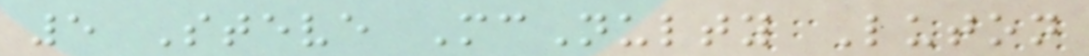5 Steve McNulty Luton
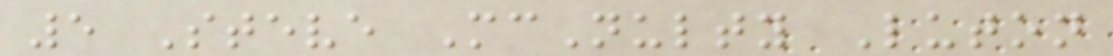5 Steve McNulty Luton
